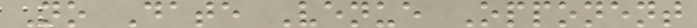No Date Venue Opponent
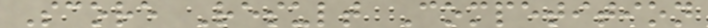Score Result Competition
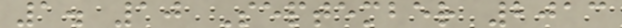1. 10 September 2013
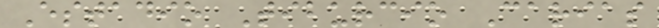Estadio Tiburcio Carias
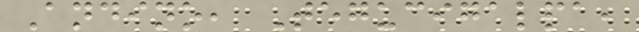Andino, Tegucigalpa,
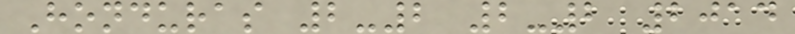Honduras 2-2 2-2 2014
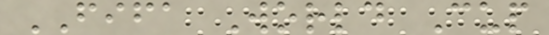FIFA World Cup
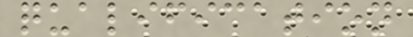qualification
